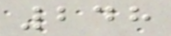248
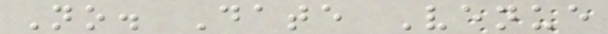No. Date Venue
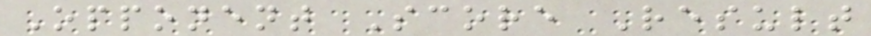Opponent Score Result
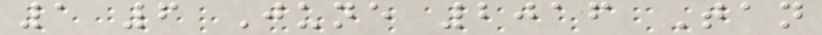1 6 June 2016 Tan
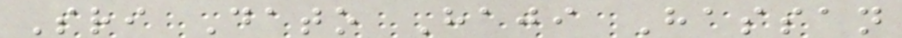Sri Dato Haji Hassan
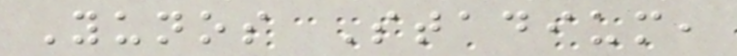Yunos Stadium,
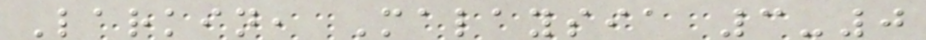Larkin, Malaysia 3-0
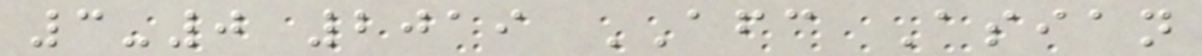3-0 2019 AFC Asian
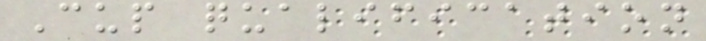Cup qualification
